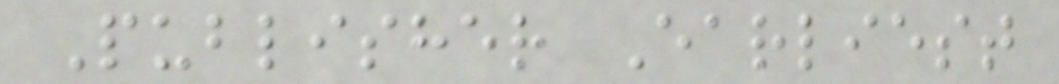Publisher Earliest
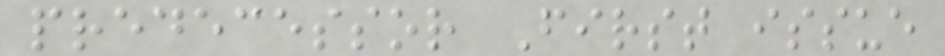predecessor First issue
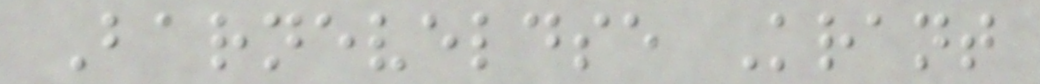Barneveldse Krant
